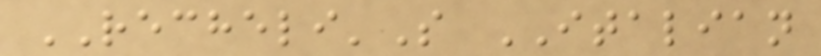RECHELI'S ITALIAN
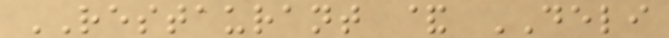RESTAURANT & DELI
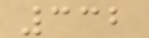332
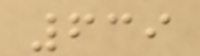639
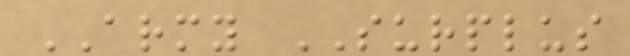ARMY SURPLUS
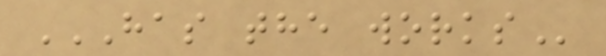HAS THE WORKS
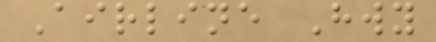Airline Hwy
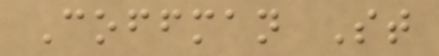Coffman St
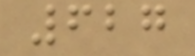627
